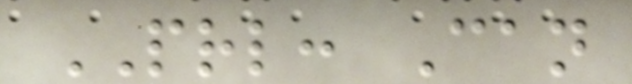PRL: Can
